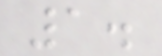1.
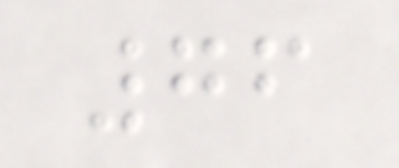76
